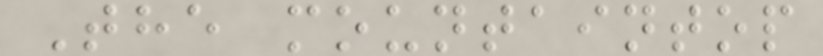The mountaintop
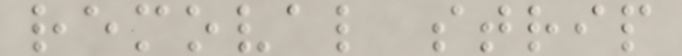removal strip
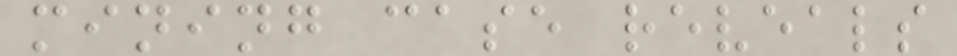mining case reveals
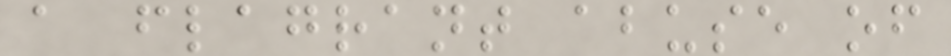a flagrant abuse of
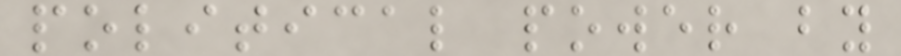political power by
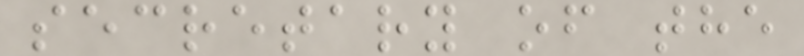secretary of the
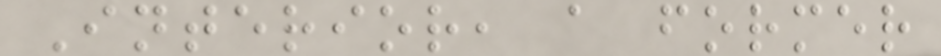Interior, a former
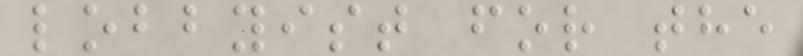lobbyist for the
